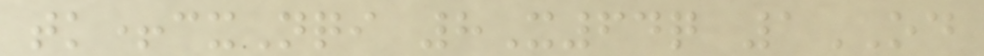tk+cxNqi 8X64q 1OD
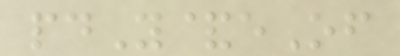pdY&eOf
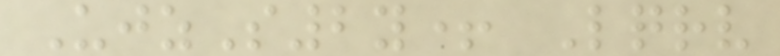UjzS2y+ Lqrv
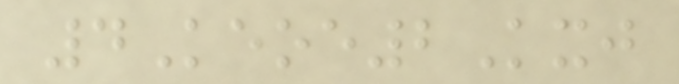4Keoe2Kxj
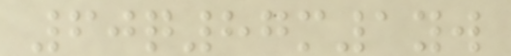60q87m1yw
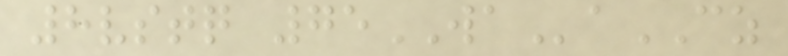8vstq 75WAaCZ
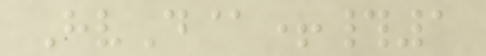HvD@+#1
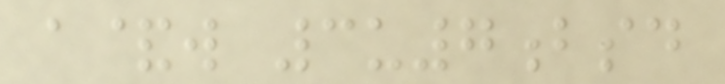a&w 3u7bsd
